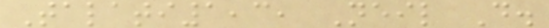Talati1,3, Neil D.
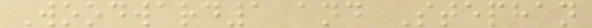Woodward1 and Stephan
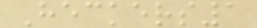Heckers1
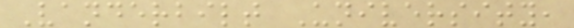Vanderbilt University,
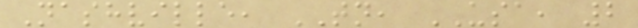Nashville, TN, USA, 2
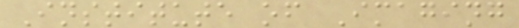Institute of Imaging
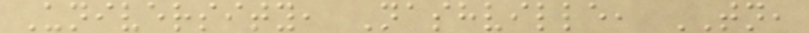University, Nashville, TN,
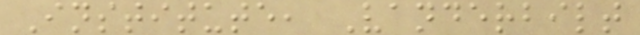Institute, Vanderbilt
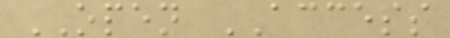OPEN ACCESS
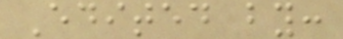Edited by:
